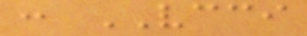: VCCI
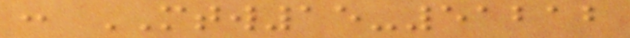: MTW15-51212
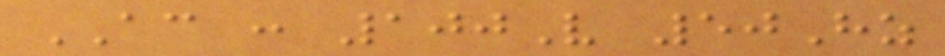AC : 100V 50Hz
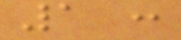1 :
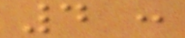4 :
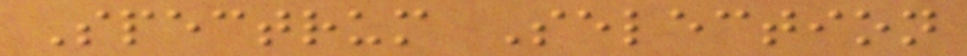Spectrum Selection
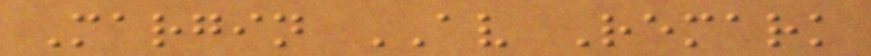Margin AV Remark
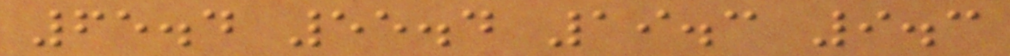65.4 55.4 19.3 9.3
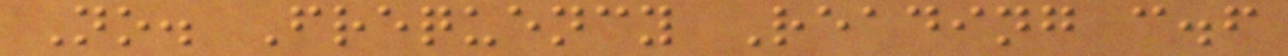No. Frequency Reading c.f
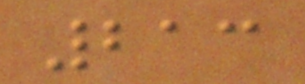213
